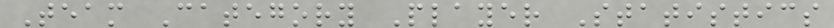Team Category Player Statistics
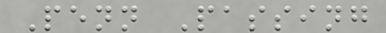Penn Passing
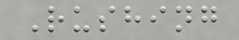Rushing
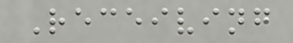Receiving
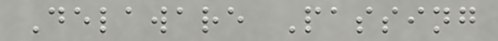Delaware Passing
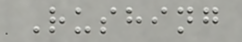Rushing
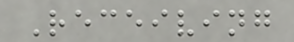Receiving
